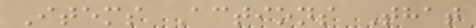Items Actions That
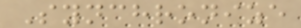Synchronize
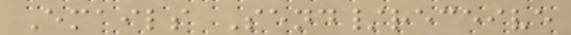Emails Send/receive
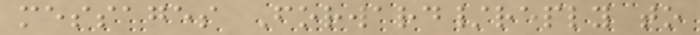messages Forward/reply to
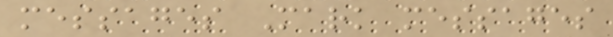messages Mark messages
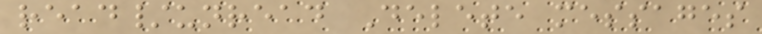read/unread Delete messages
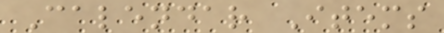Calendar Items
